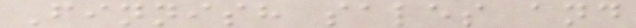Finnish sales and
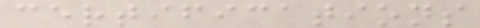certifications
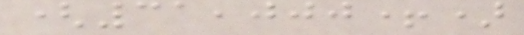(31,000+)
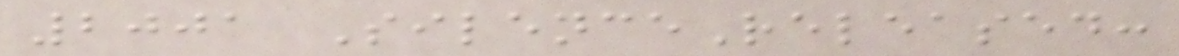2001 SilenceReleased:
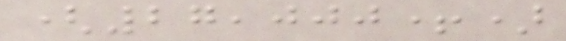(27,000+)
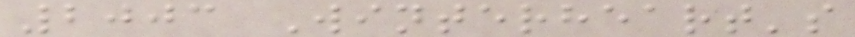2003 Winterheart's
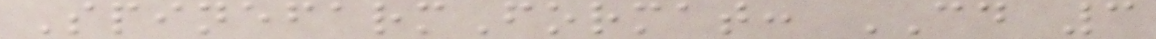SpinefarmFormat: CD 3
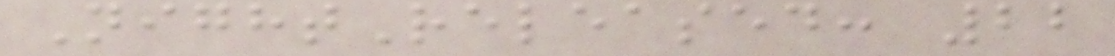NightReleased: 22
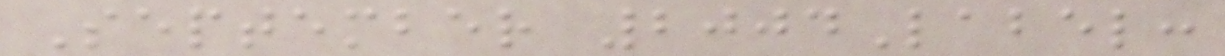September 2004Label:
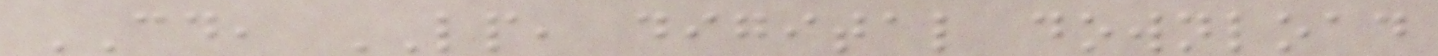CD, LP, digital download
